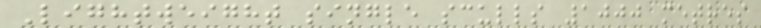Lightweight single sculls 1000 metres
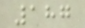187
